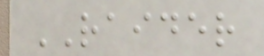RAIDER
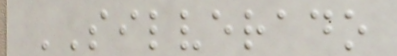SILVERADO
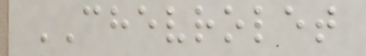CHEVROLET
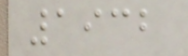1932
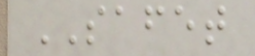SAFET
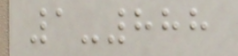1-888
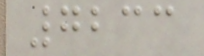7233
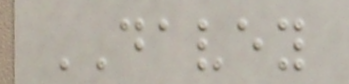DAVEY
